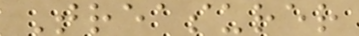Treasurer
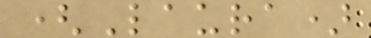(Laura)
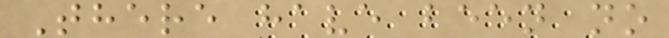There have been no
